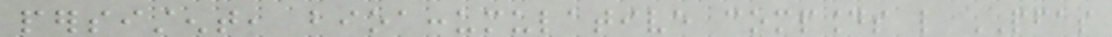persistent, bioaccumulative compounds like PFAS
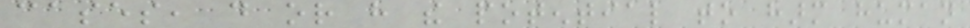cases, do or have the potential to harm human
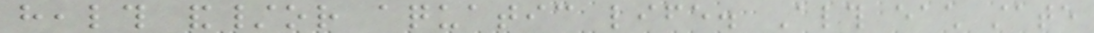health and/or aquatic life. Although each state
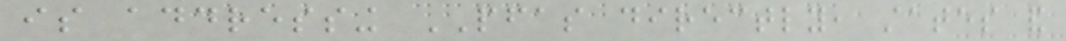is addressing PFAS directly, states and
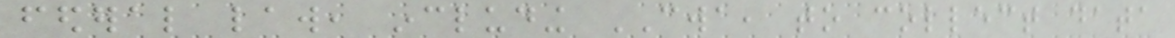federal law, including CWA, to collect data
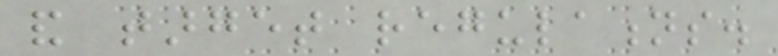and target regulations.
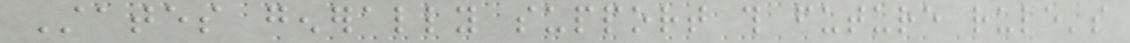States generally support this future rule's
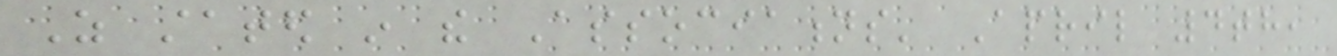As stated in the Associations' April 4th,
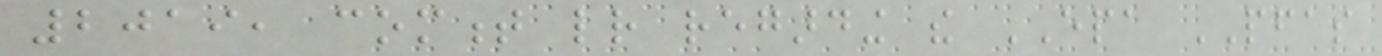2019, comment letter regarding the EPA PFAS
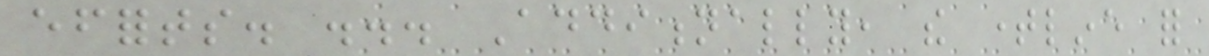efforts. ... Additionally, the timeline for
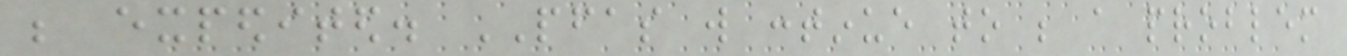be expedited. PFAS will continue to be a problem
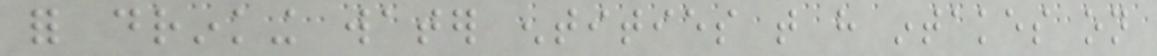for drinking water entities that have intakes on
